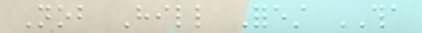Nob Hill Forest THA
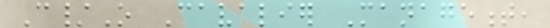C/O Cavalier Management,
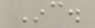Inc.
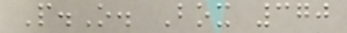P.O. Box 370
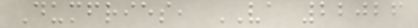Dumfries, VA 22026
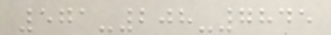571-208-7845
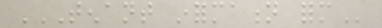TENANT INFORMATION FORM
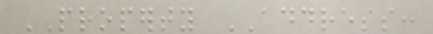PROPERTY ADDRESS:
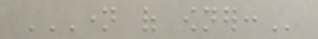NAME OF OWNER:
